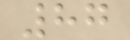87
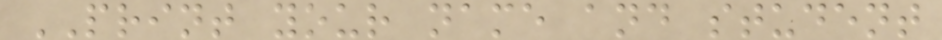PRINT your name and student
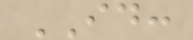ID:
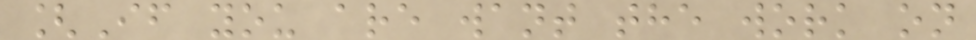[If you are want the work on
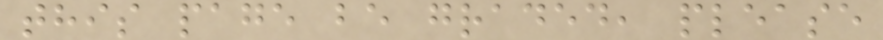this page be graded, please
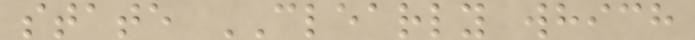state CLEARLY which
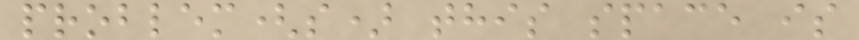problem(s) this space is
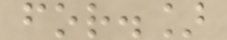for.]
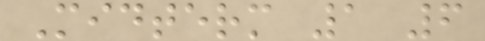Midterm 1 6
